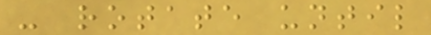- rotate until
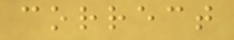correct
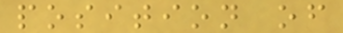position of
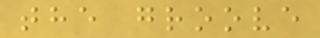the groove
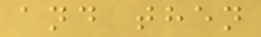and then
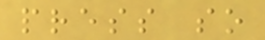press so
